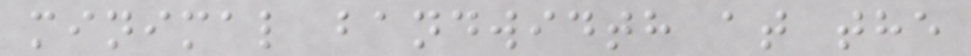minimal bandwidth at the
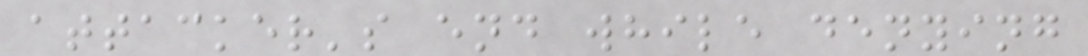attacker's end while denying
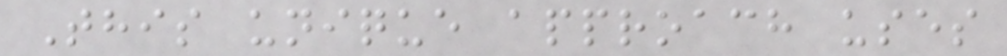This unique approach uses
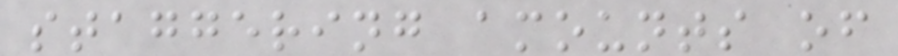staggering amounts of
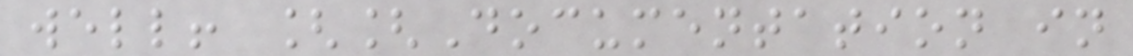well! [[Documentation in
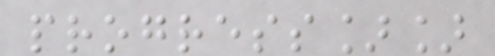progress]]
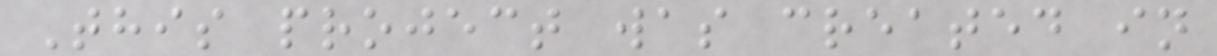This project was created in
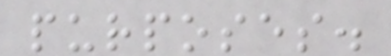purposes.
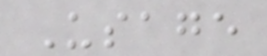Usage
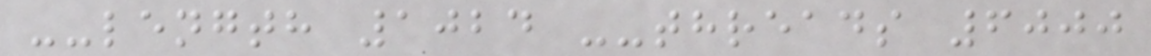--length 1024 --threads 6000
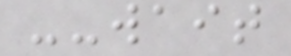--wait
